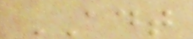ADT
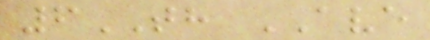6TH AVE
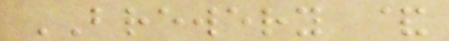BREWERY &
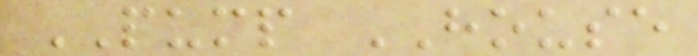PUMP HOUSE
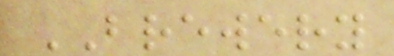BREWERY
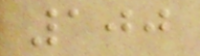100
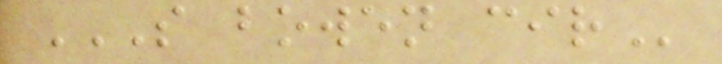S BOWEN CIR
